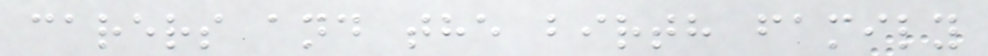carers and the birth family
